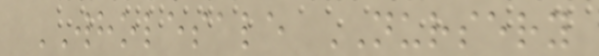WHOLESALE NURSERY
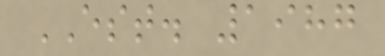EST. 1987
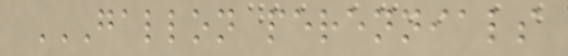GALLON PERENNIALS
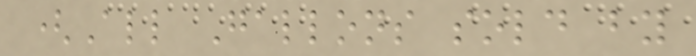(All Gallons sold by
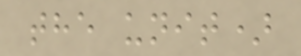the unit)
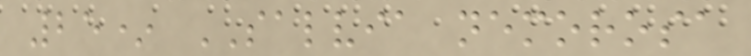25* SALVIA nemorosa
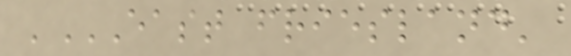'EAST FRIESLAND'
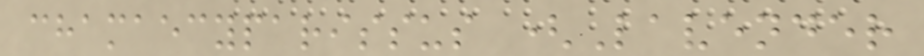chamaecyparissus (Lavender
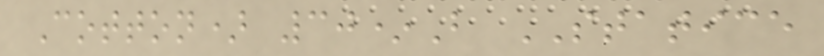Cotton) 30*B STATICE
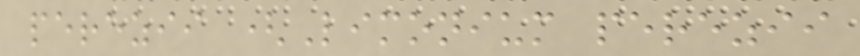perezii (Limonium perezii
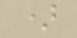)
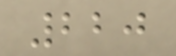220
